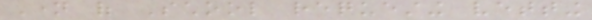Name of School requesting vetting
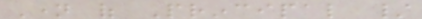Name of Principal /
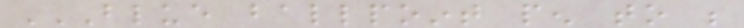BLUE BALLPOINT PEN TO BE
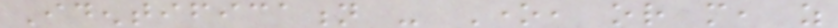Identification - One, or more, as
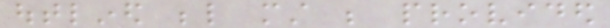outlined below must be provided
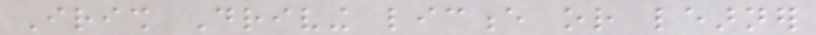Irish Driving licence or learner
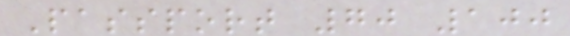Passport 70 100
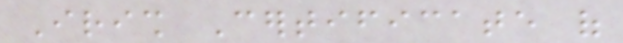Irish Certificate of
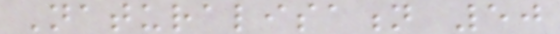Naturalisation 50
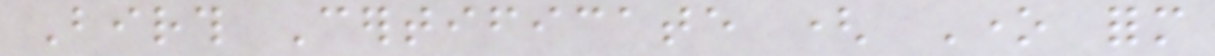Birth Certificate ( One form
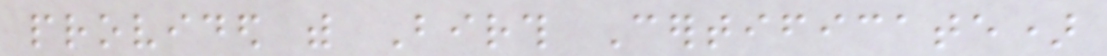provided with Birth Certificate)
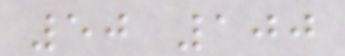50 100
